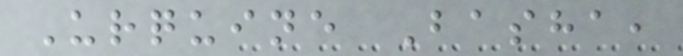Urquine Basha,
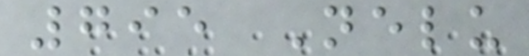795 Nelu
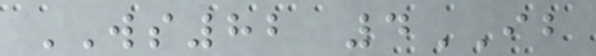WS82 4IB
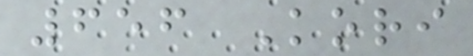656 Kori
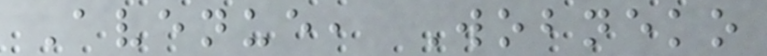Avenue, Wobneko
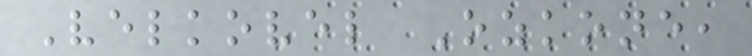Velkovel Ozkone,
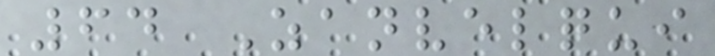64 Zanvelqui
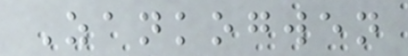Zankogwen
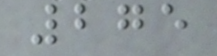275
